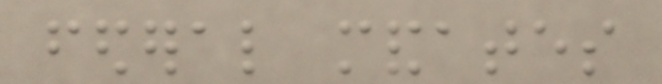federal mandates
